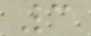3
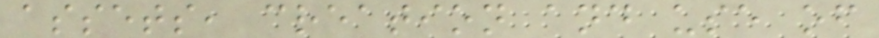assets, creation and use of
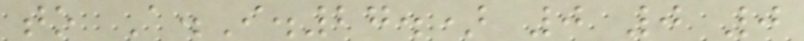to A.I.27.) 0 0 0
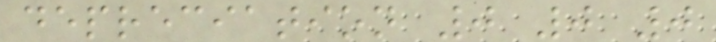depreciation 0 0 0
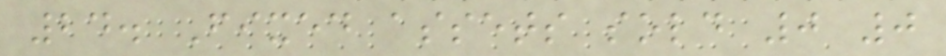24. Fixed assets sold 0 0
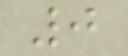0
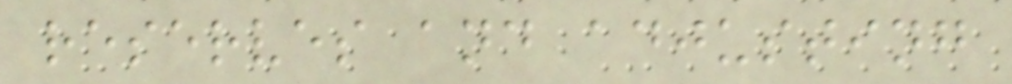reserves and adjusting
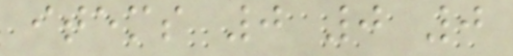items 0 0 0
